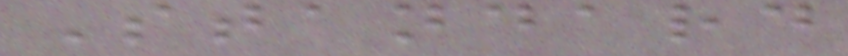Standard
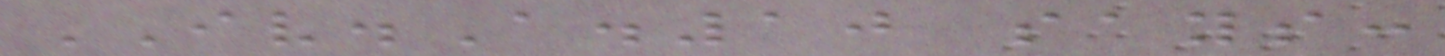IV.A.10 says:
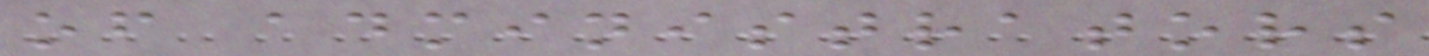of administrators
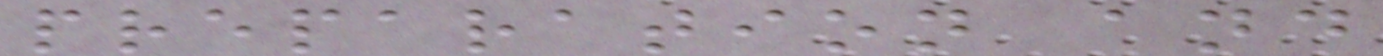preparation and
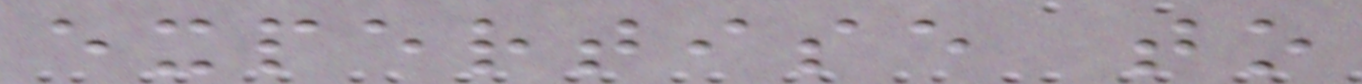expertise to
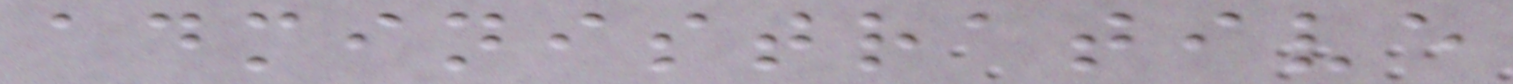administrative
